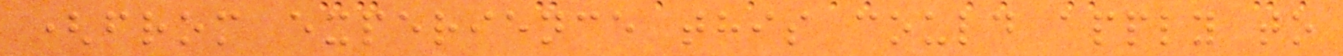(from experience this could apply to
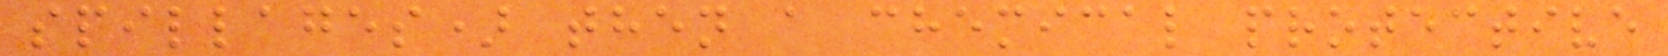spillages) then a chemical protective
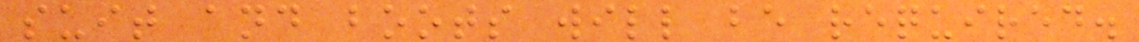suit and boots will be required.
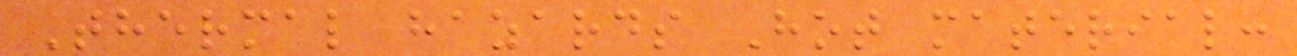Thermal hazards Hot material:
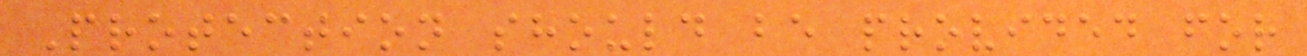Protection should be provided for
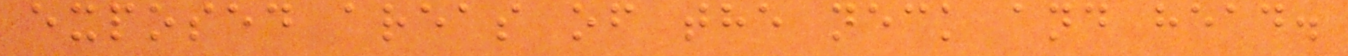exposed areas of the neck and head.
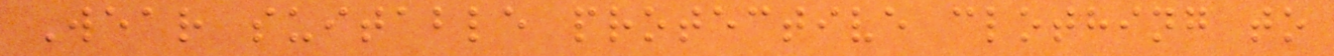Wear suitable protective clothing to
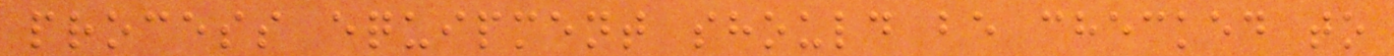process equipment should be checked to
